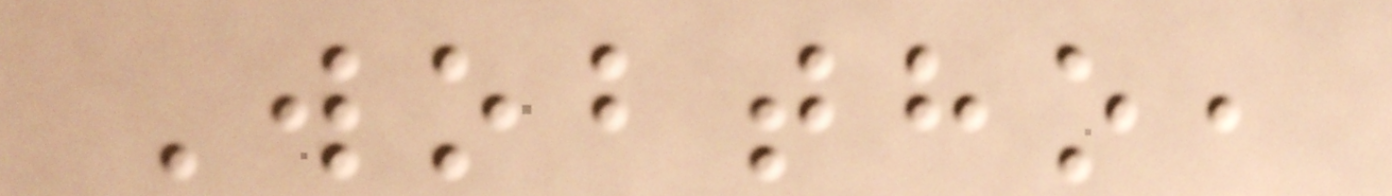Wobtho,
